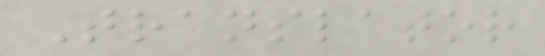Translator
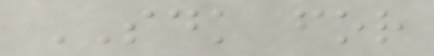SDK for
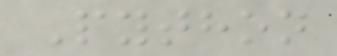Python
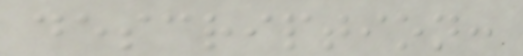description:
